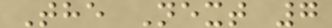The Next 7
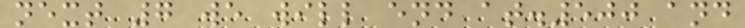next 7 we will end at.500 and
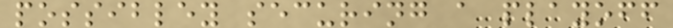possibley securing a playoff
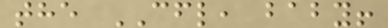the CFL, baby!
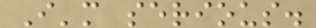I'm serious.
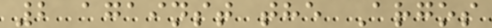2 against the Argos
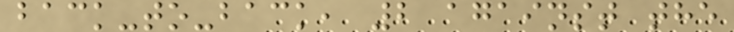back-to-back, 2 against the
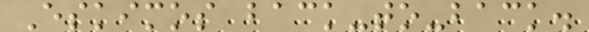Eskimos back-to-back.
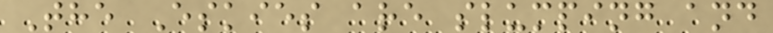The Eskies are slumping and
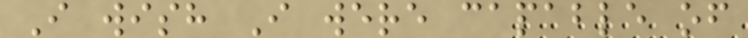I wish I were capable of
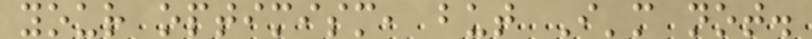your optimism, but I'm not.
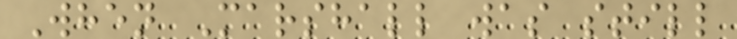When Marshall was still
